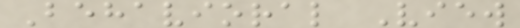Behavioral View
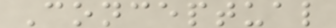Conceptual
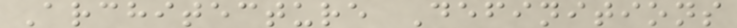Architecture Definitions
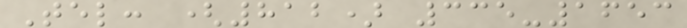Tel: (812) 335-1653
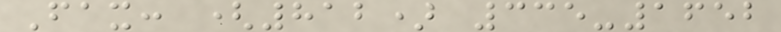Fax: (812) 335-1652
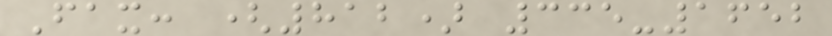Fax: (812) 335-1652
